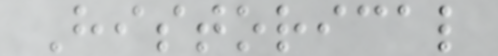Historical
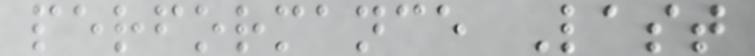performance Last
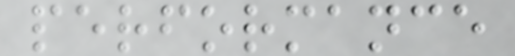performance
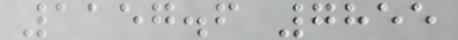1157.6 7855
